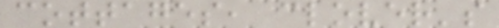cottages, clover's
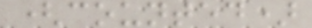(counted)
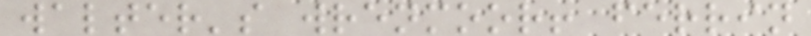walter's wrenmoor! ferrin
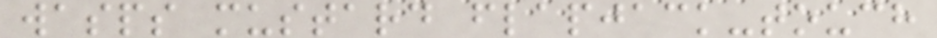wasps mustard flapjack-touch
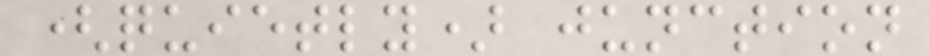(quietly) junction
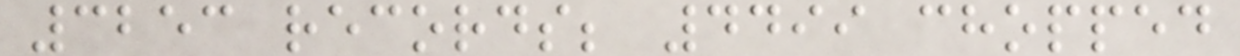3253 records; 4499 chopped
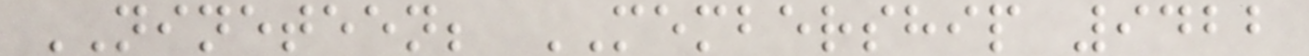NINETEEN; MEMBERSHIP 9422
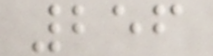256
